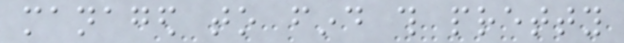managed to find this pretty
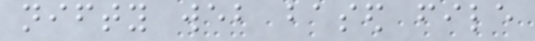nifty web based file
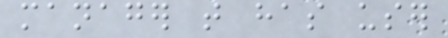manager that has user
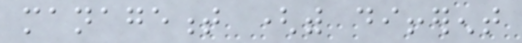management (with different
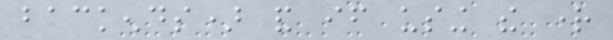backends) and if using the right
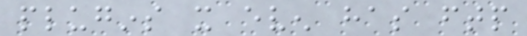plugins it even has ftp
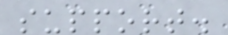support.
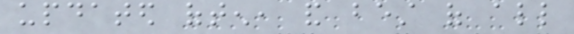updated often, and best of all
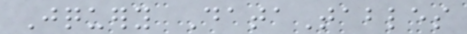Jquery DataTables
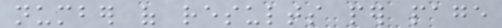number of results per page
